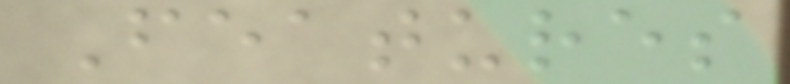Features
